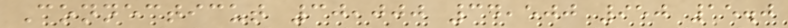Connecticut 30,000 34,500 950 15.0
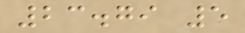23.79 5
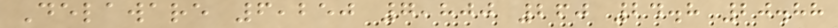Delaware 6,250 7,800 260 24.8 20.88
